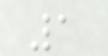1
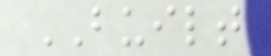BUILT
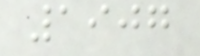1907
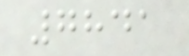7841
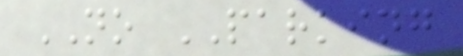NO PARKING
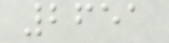2651
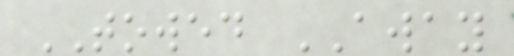TOWED AWAY
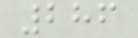286
